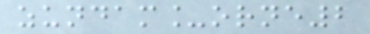zundam_orne2
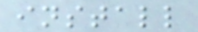install
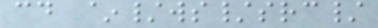cd ~/ws/src/
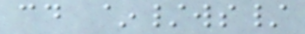cd ~/ws/
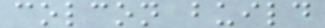colcon build
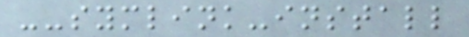--symlink-install
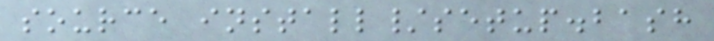source install/setup.bash
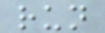run
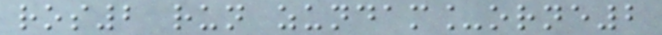ros2 run zundam_orne2
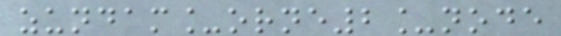zundam_orne2_node
